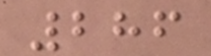286
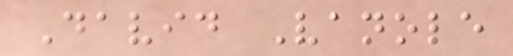David Vanole
